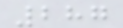287
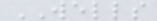WELLS
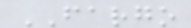FARGO
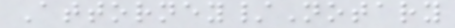Attorney/Notary
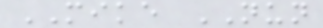MIKE NUN
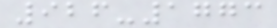926-1773
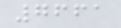7661
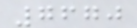7670
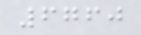6760
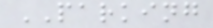PARKING
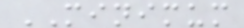MINIMUM
